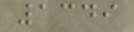1349
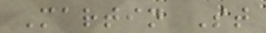Martin St
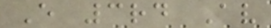E 3rd Av
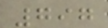797
